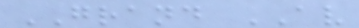GRAND AV
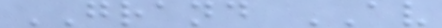GRAND AV
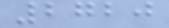2720
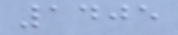1405
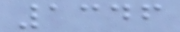1346
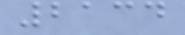2134
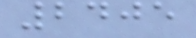2405
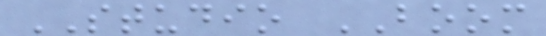STUDIO BOOM
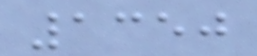1350
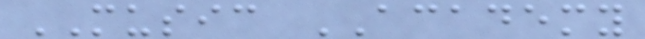MUSIC ACADEMY
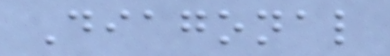Diagonal
